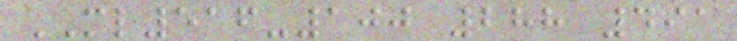ML516-100 288 491
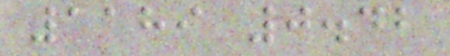1189 0.42
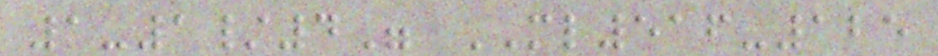1-1/4" ML516-125
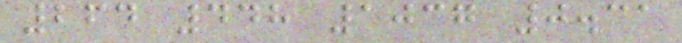264 448 1037 0.31
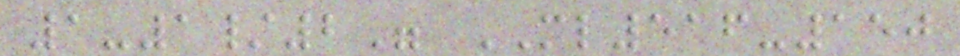1-1/2" ML516-150
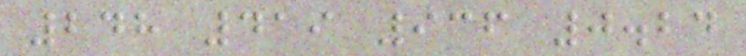248 419 936 0.24
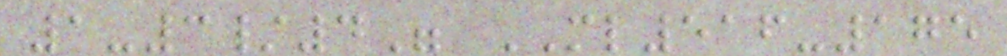1-3/4" ML516-175
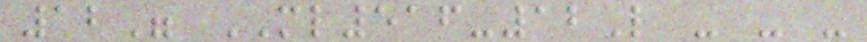12" ML516-12L - - -
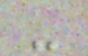-
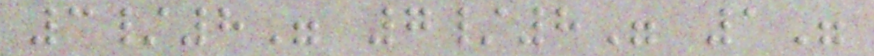3/8" 7/8" 1"
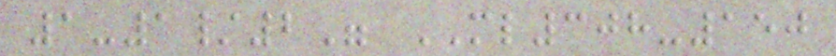1-1/2" ML308-150
